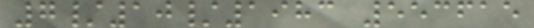7/10/1983 553615
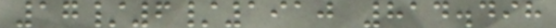17/6/1910 814.498
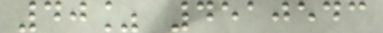40% 4510543
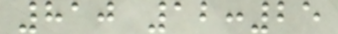810 12:25
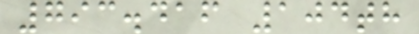793.416 104th
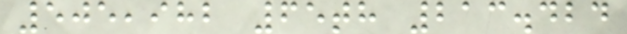505,982 65th 213.424
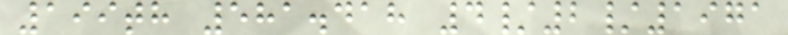199th 581.418 4/2/1971
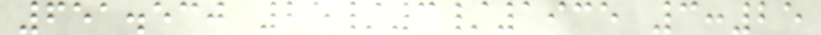651.530 25/3/1935 3:25
